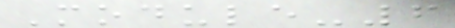Module-6
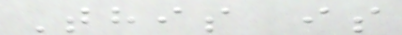This is
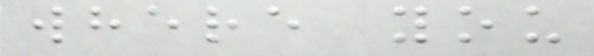where you
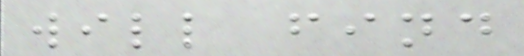will find
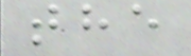the
